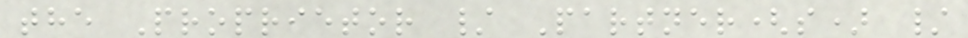the Proprietor / Partner(s) /
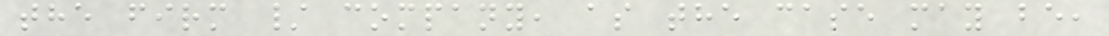the firm / company, as the case may be,
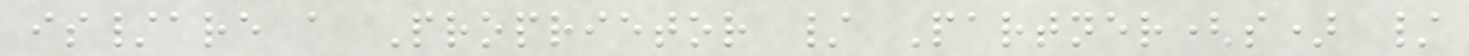is/are a Proprietor / Partner(s) /
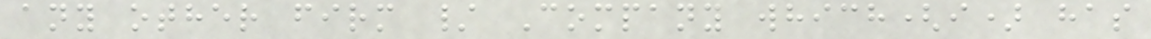any other firm / Company which(i) has
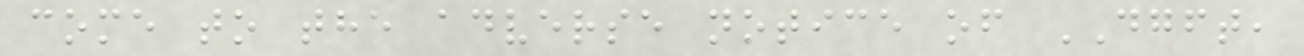come to the adverse notice of DGFT,
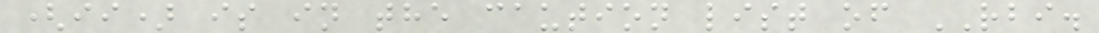(ii) is in the caution list of RBI.
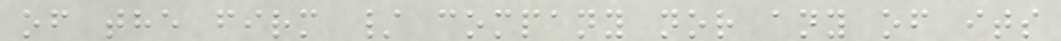of the firm / company nor any of its
